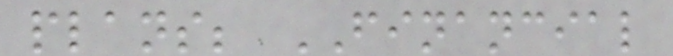plans; FINANCIAL
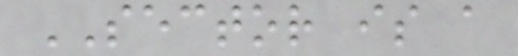SECTOR is a
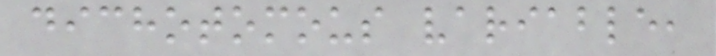dichotomous variable,
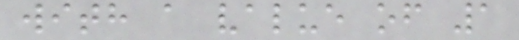with a value of 1
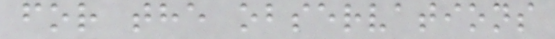for the observations
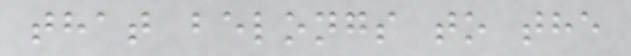that belongs to the
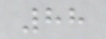88
